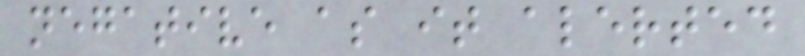negative as it alerted
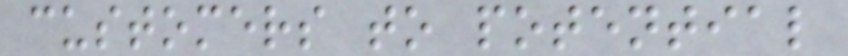customers to potential
